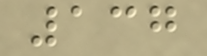137
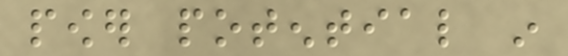power potential in
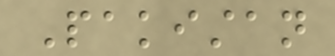Pakistan
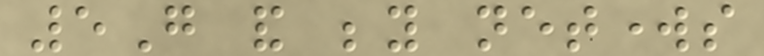5G and beyond networks
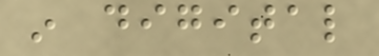in digital
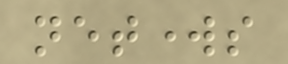networks
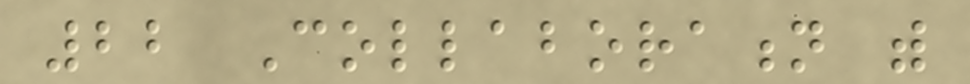22 Collaboration with
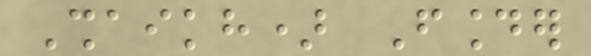Shaikh) Founder
